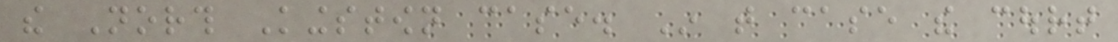the North Kingstown case. In that case the court
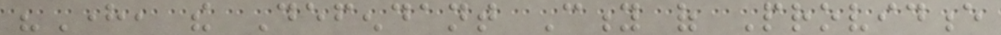"Here, the Defendant City of Providence
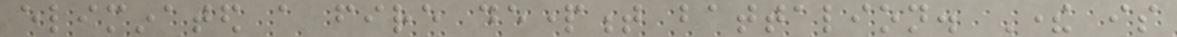eliminated a fire department battalion. There is
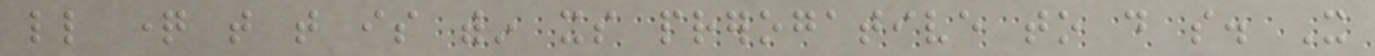little question that that is within its prerogative to do so. It
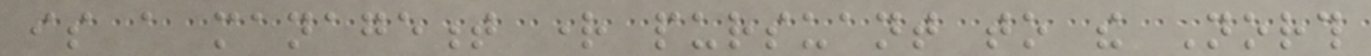is a management right pursuant to the North
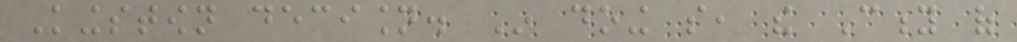Kingstown decision. In doing so, the City of
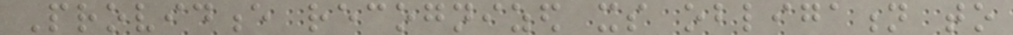Providence recognized its obligation to
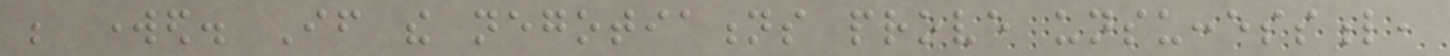be worked. If the negotiations prove unsuccessful,
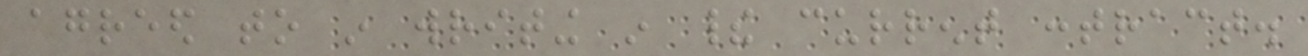agreed to in writing in their current contract.
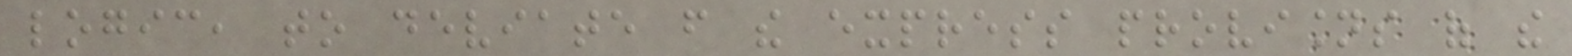logic, to deviate from the express provisions of the
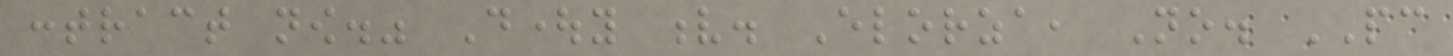contract now." Doughty v. Elorza, No. PC
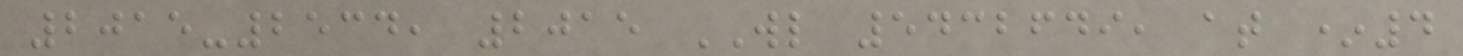2015-2534, 2015 WL 5432649, at *4
